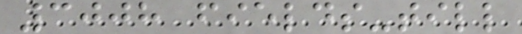3008 fields-till
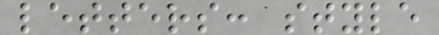letters: style
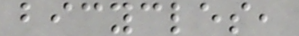bicycles,
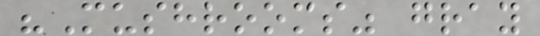"Mushrooms" gray
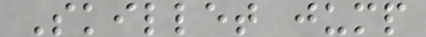Skillet jump
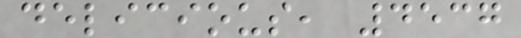delicious, 4537
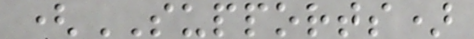(SUPPORTS)
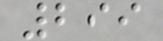299
